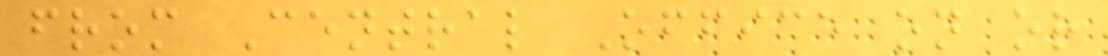from Central Office on or
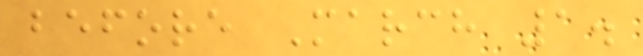before March 1.
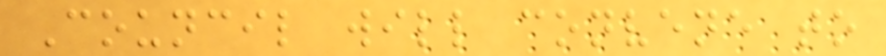Council will convene to
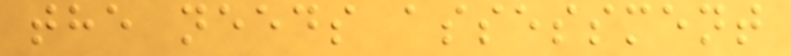the needs assessment
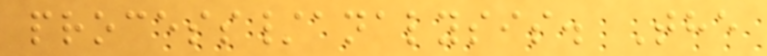process/analysis. The
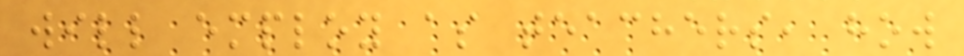will employ as teachers, how
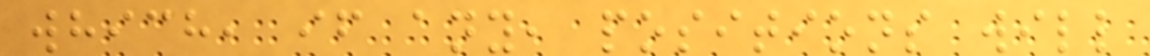which, if any, positions will
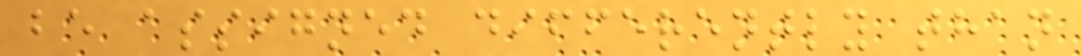be assigned differently than
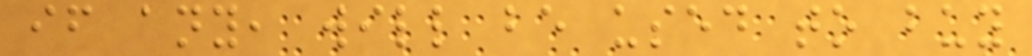if any, will be used to buy
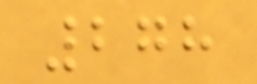278
